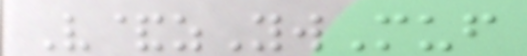V&zYwMuf
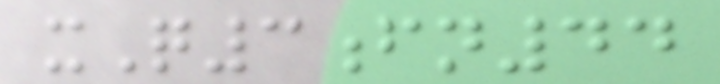xQ3fn44
